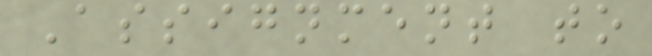Assignment to
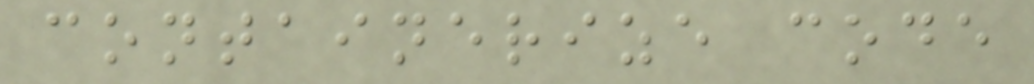containerize code
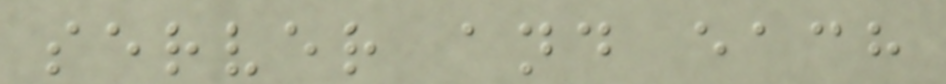server and each
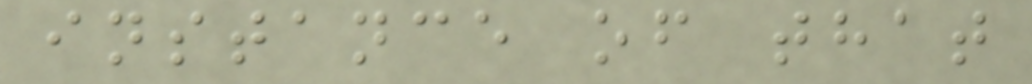instance of that
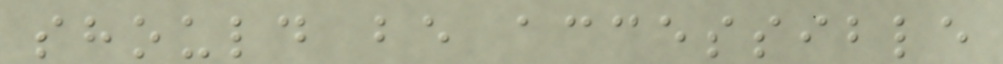should be accessible
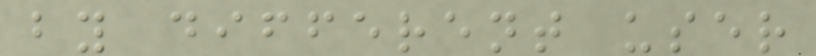by different user
